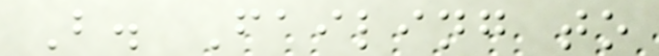B. Failing to
